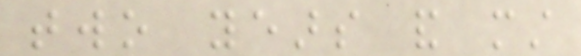two years and must
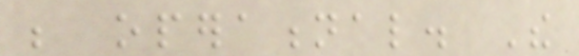be operational. The
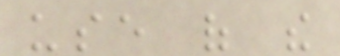use of the
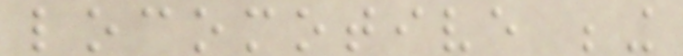locomotive being
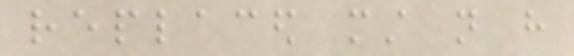replaced must not have
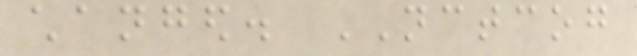changed. NCTCOG
